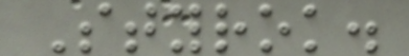Styrok.
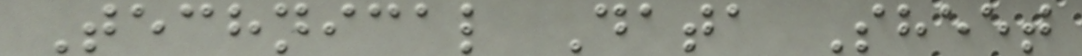Technical Data Sheet
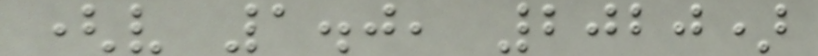(v 1.0, 2020)
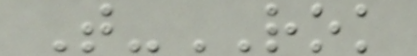T-ROK
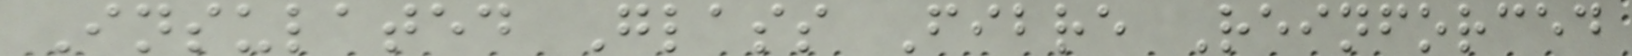Insulated Glass Fibre Reinforced
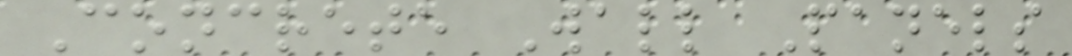Concrete Wall Panels
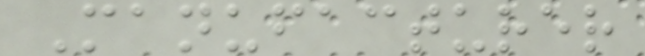Manufacturer
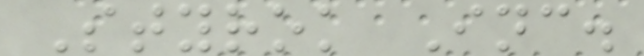Styrok Inc.
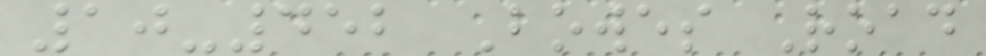10-452 Bowes Road
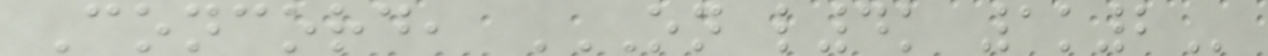Concord, ON L4K 1K2
